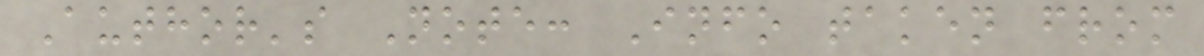Author's Note: Info taken from
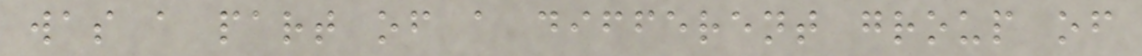was a part of a different group of
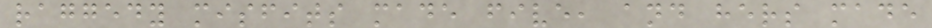raggedy misfits made five, and hers made
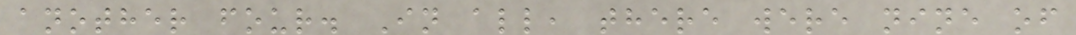another four. In all, there were nine of
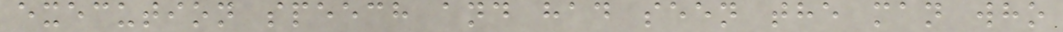execution speech and had seen the man who
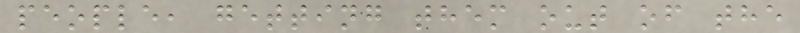people, getting them out of the
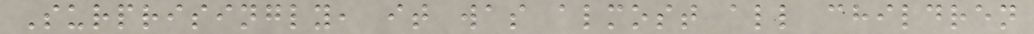Surprisingly, it was almost all children
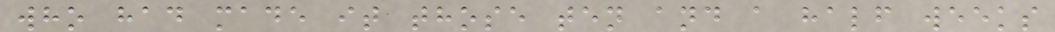who had made it those ten and a half weeks
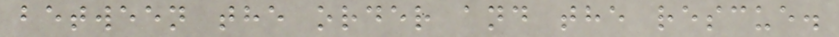between the order and the rescue.
